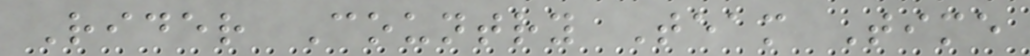Rider Country Team Time
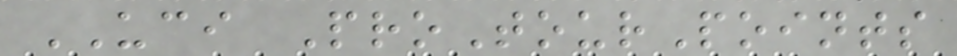UCI ProTourPoints
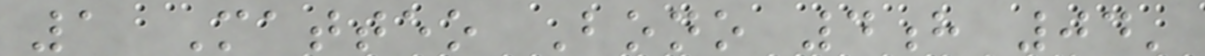1 Matteo Bono 4h 04'
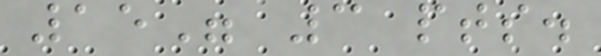15" 3 pts.
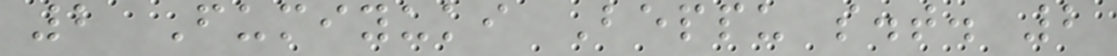2 Fumiyuki Beppu s.t. 2
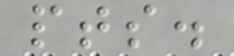pts.
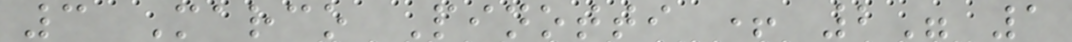3 Marco Pinotti + 2" 1
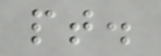pt.
